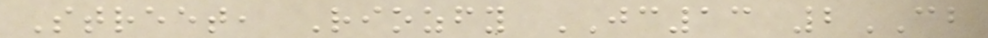Street, Riozfy JC13 2CB
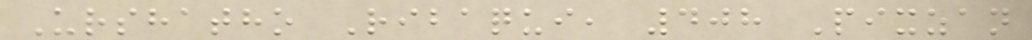Urshatho Ribaqui, 408 Pixzan
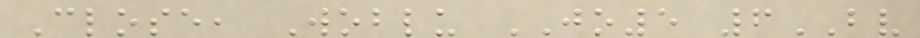Close, Woblu JO5 6BV
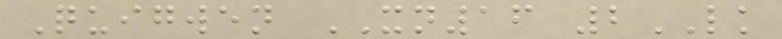Quigwen XN16 2LK
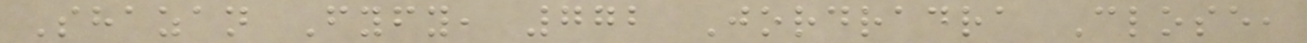Shazan Fyfy, 772 Jordradra Close,
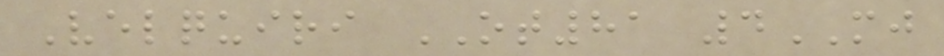Velquiri OT81 4MJ
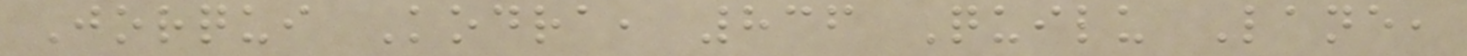Jorqui Kodra, 836 Quilu Lane,
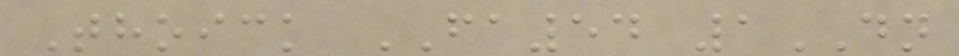Thoick FA54 1DN
